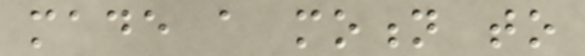made a motion to
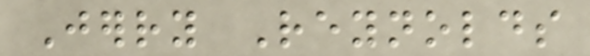Jerry Reynolds
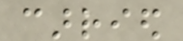carried
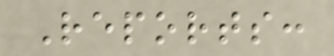Reports:
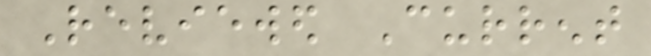Reviewed Current
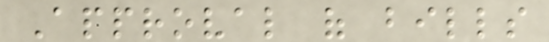Approval of bills
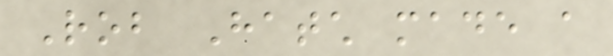Rob Hatch made a
